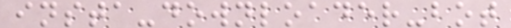insta-downloader-bot
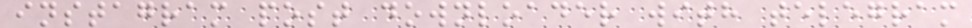instagram post downloader with telegram
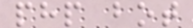php bot
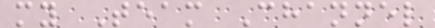my Team Channel
